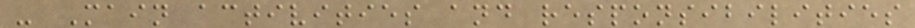- Main activities and responsibilities
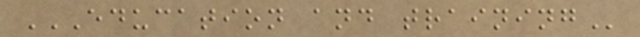EDUCATION AND TRAINING
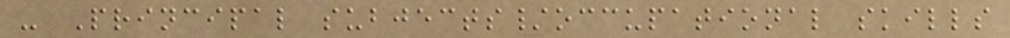- Principal subjects/occupational skills
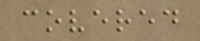covered
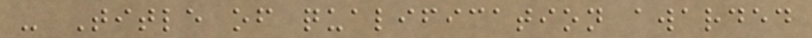- Title of qualification awarded
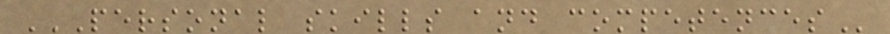PERSONAL SKILLS AND COMPETENCES
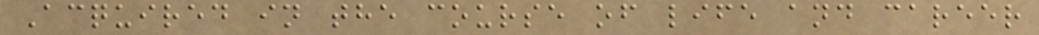Acquired in the course of life and career
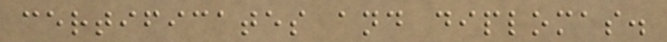certificates and diplomas.
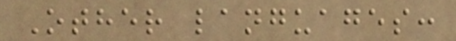Other languages:
